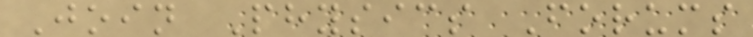Join Physics Forums
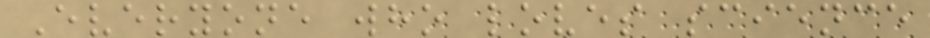Everyone who loves science
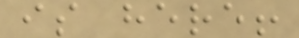is here!
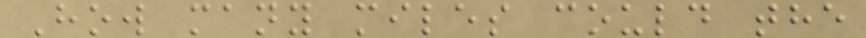How many miles could the
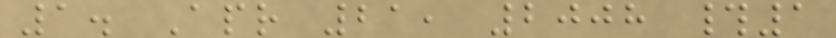1. Apr 21, 2008 #1
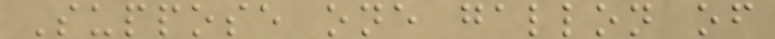Suppose one gallon of
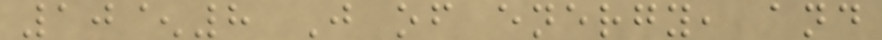10^8 J of energy, and
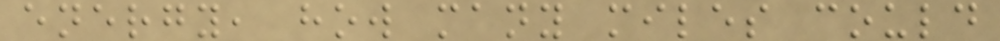energy, how many miles could
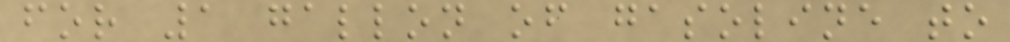for 1 gallon of gasoline to
